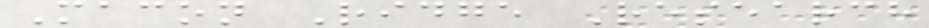Macon Ridge Research
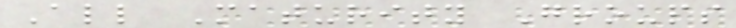All Maturity Groups
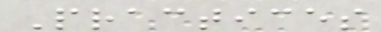Practices
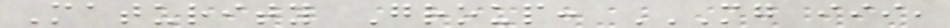Maturity Group: MG III,
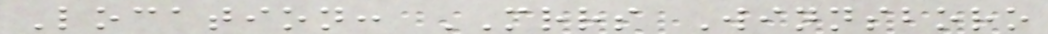Location: MRRS Winnsboro
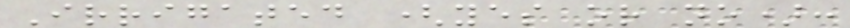Irrigated (yes or no):
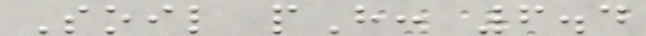Soil pH: 6.4
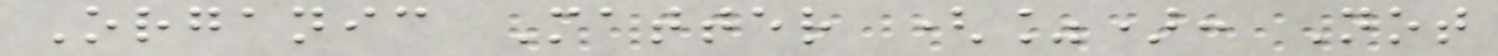Organic Matter (%): Not
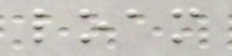loam
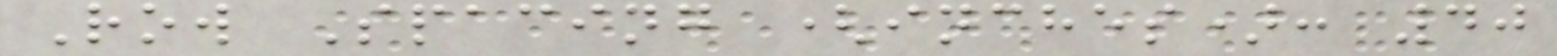Row Spacing (inches): 40
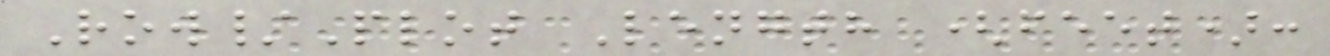Row/Plot Length (feet):
